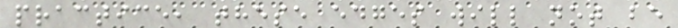practice, these edges will not be
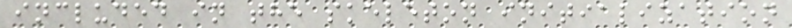included in the skeleton initialization
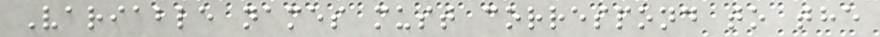Variable names must correspond to the
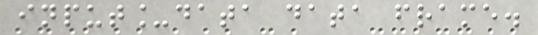input_data data frame.
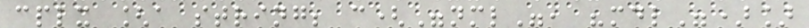cplx [a string; c("nml", "mdl")]
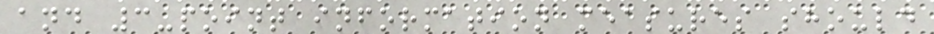and 3-point information measures should
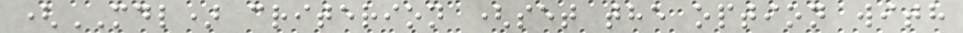(MDL) criterion (set the option with
